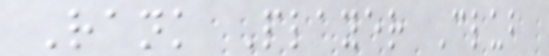Rank Player Club
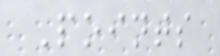Points
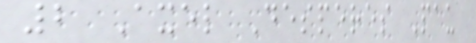2 Axel Desperes Pau
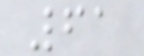61
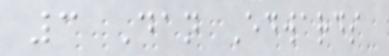3 Dan Edwards
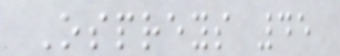Ospreys 45
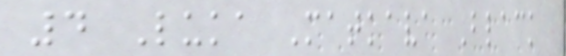4 Luka Matkava Black
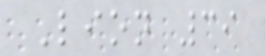Lion 39
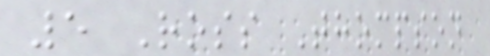5 Ross Thompson
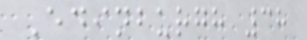Edinburgh 38
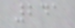241
